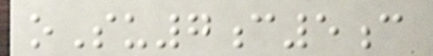oSu7c5c
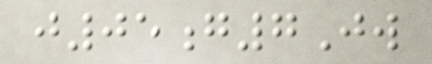j05g7Jw
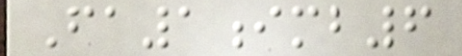Fa1imb6
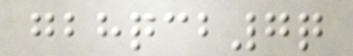gbhqcb7q
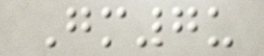Gm7u
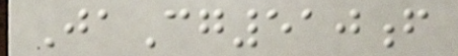JaCg510f
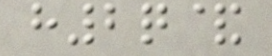h2q&
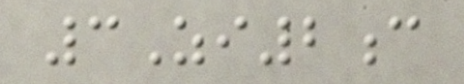3Zi2c
